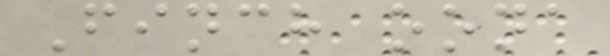Finch oona
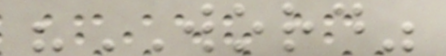"WORD"
